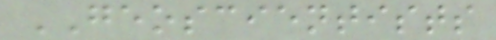GEOSCIENTISTS
